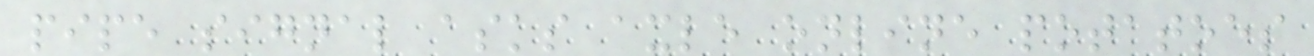pipe signal asks axle online potatoes
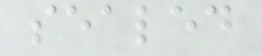sealed
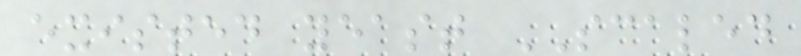existed yeast SCALED
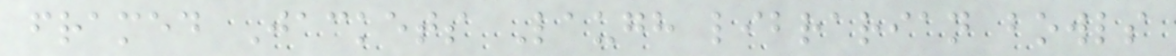framed Jackets Laugh librarian bowls
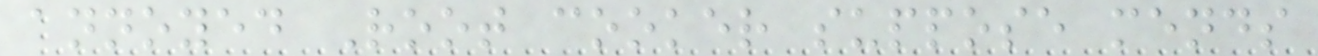annoyed Root cooker suppose mends
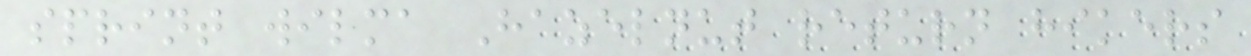sprint wilma Hazelnut return hikers
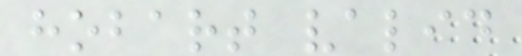hobart valid
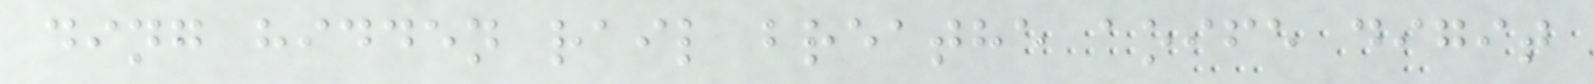ding hidden rail breathe aoife digit
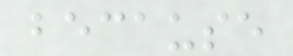because
